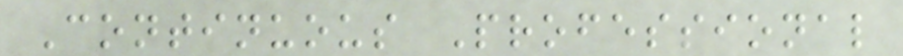Continuous Professional
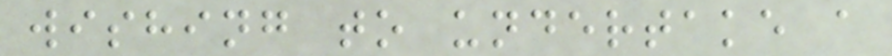wishing to undertake a
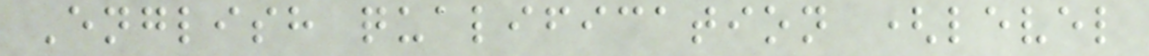English qualification (level
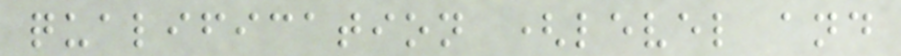qualification (level and
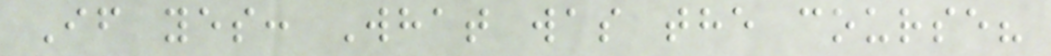If yes: What was the course?
